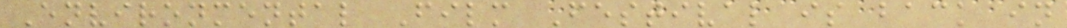Environmental Film Festival is back in
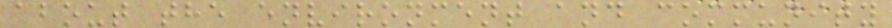about the environment and community
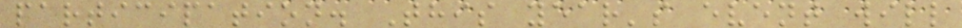participation. This year's event will
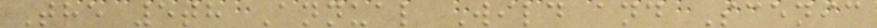The 5th Annual Wild and Scenic
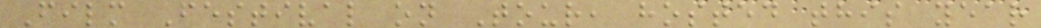Film Festival on Tour, hosted this year
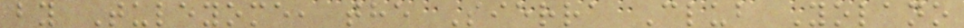by Tuleyome, the Sierra Club Yolano
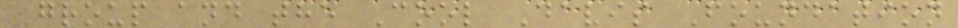Group and the Cool Davis Foundation
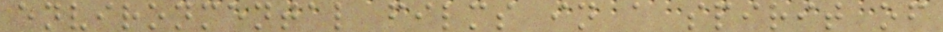environmental films in a spirit of
